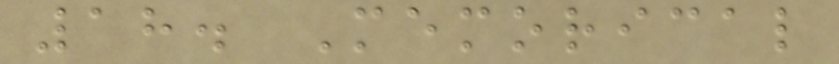18. Memorical
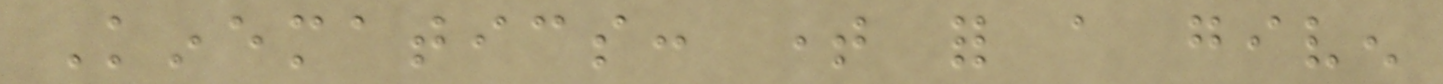Kinematics: time for a given
